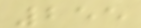255
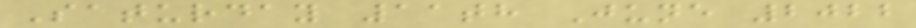Saturday 11th June 2022
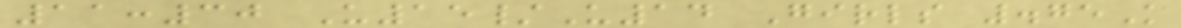11:30 U15/U14 Girls .75K
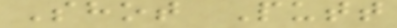Shot Putt
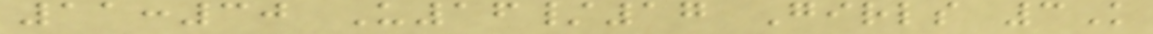11:30 U16/17 Girls 3K
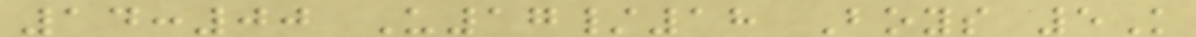14:00 U17/18 Boys 5K
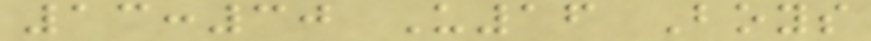13:30 U16 Boys
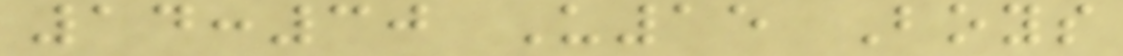14:30 U15 Boys
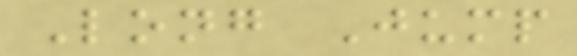Long Jump
